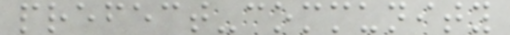prefect-community
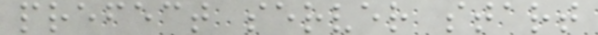prefect server start
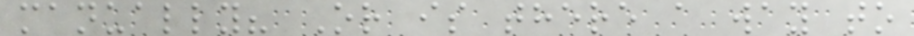manually? Or is there a way to
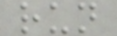run
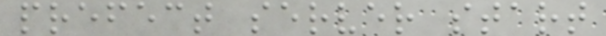prefect server start
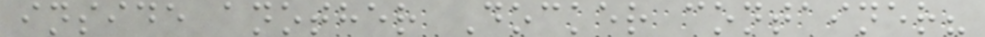inside another Docker container?
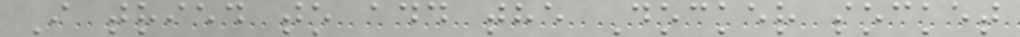I tried to add the Docker socket
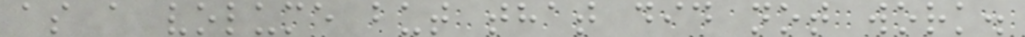as a volume but that did not work.
